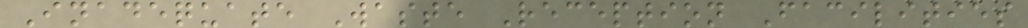Inadequate Waste Reception Facilities
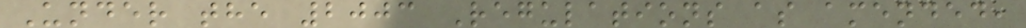Under the 2003 Regulations as amended,
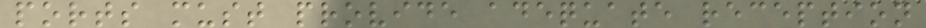ports must provide adequate reception
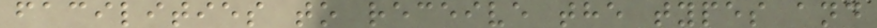facilities to receive the types and
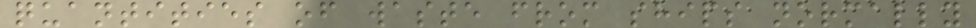quantities of waste from ships normally
